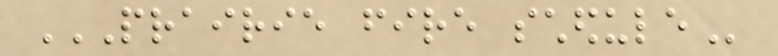PRAIRIE FIRE SCHEDULE
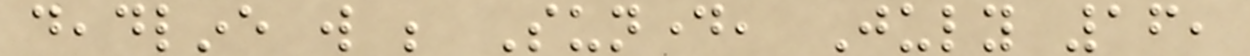deadline will be Sunday, July 16,
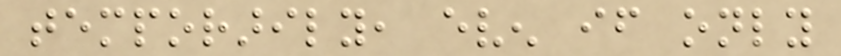temporarily, even if only
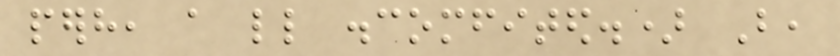perhaps, a little discomfited.) But,
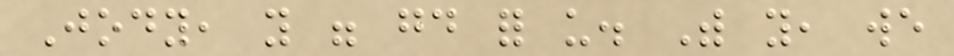Jody, you were good for us. With you, we
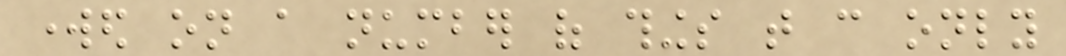worked on a number of things that can only
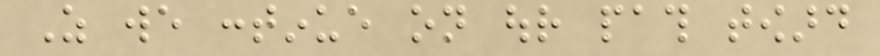As we continue on our path toward
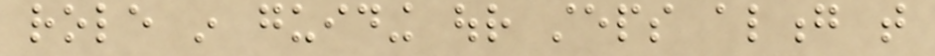role in guiding our steps along that
